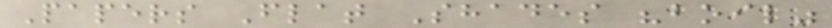Papers Flat Shades "boil"
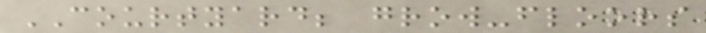COURTYARD; grow-floors
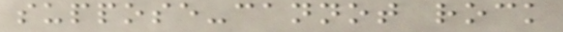suppose-cannot rock
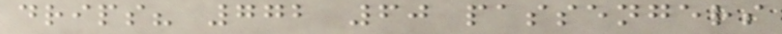drips? 772 60 passengers
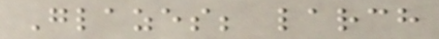Glazes; larch
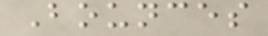Bounces
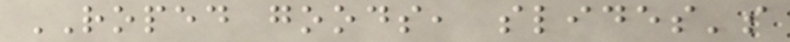ROPED goods, slides's
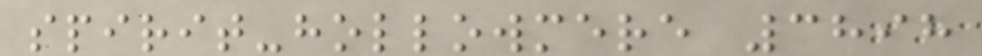spirit-hollowmere 3898
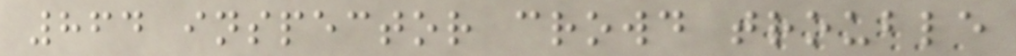864 inspector crowd trouble
